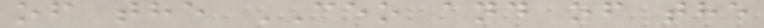of the CEO and of the
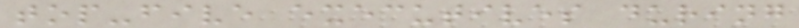top-five executives during
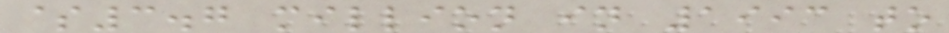$3.7 million in 1993 to
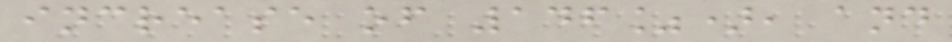increase of 146%), and
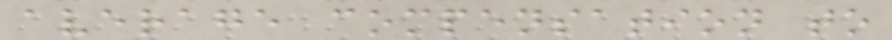average compensation to
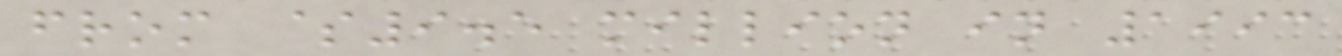from $9.5 million in 1993
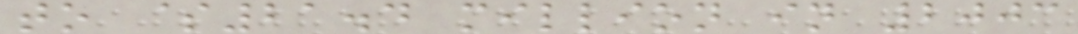to $21.4 million in 2003
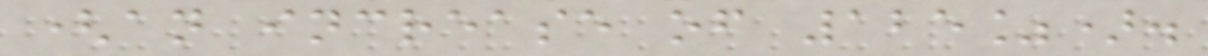(an increase of 125%).
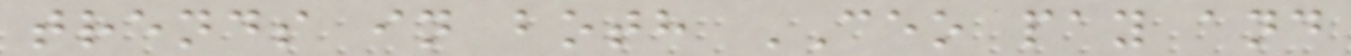trends in both CEO pay and
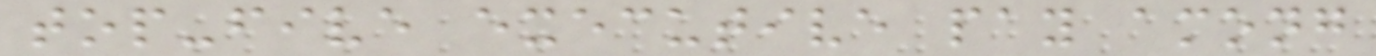top-five executive pay among
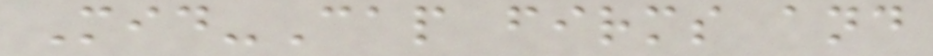Mid-Cap firms and
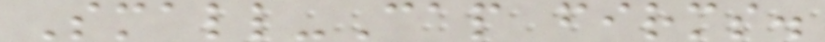Small-Cap firms.
